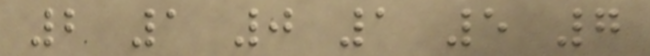2 1 0 1 5 7
